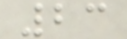23
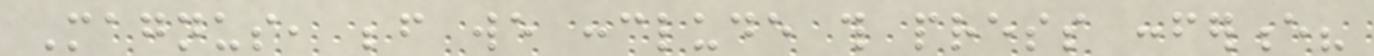Magnus, before we conclude this press conference?
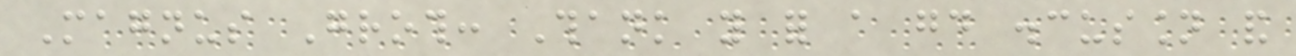Magnus Groth: Thank you for a good discussion and
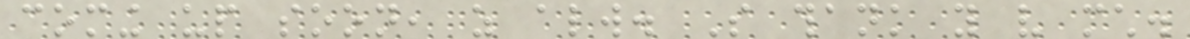coming up soon, as always. So thank you very much.
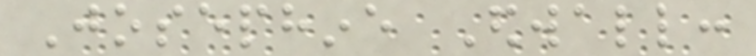Josephine Edwall:
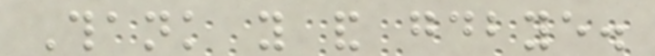Thank you and goodbye.
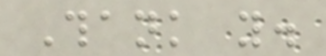Thank you.
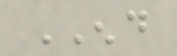END
